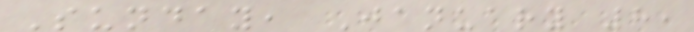Sunday, January 8,
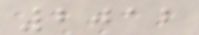2012
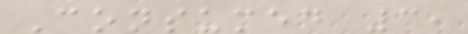Consumed 3,
